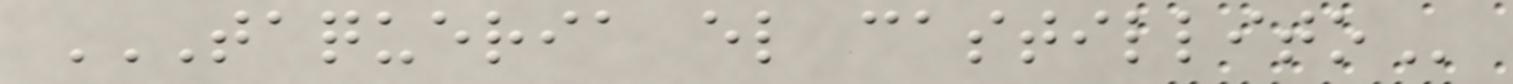TAQUERIA EL CASTILLITO
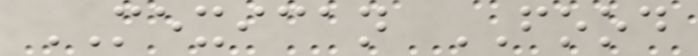MEXICAN FOOD
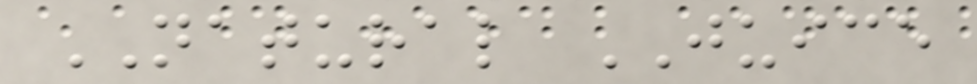NATURAL JUICE
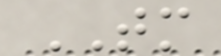TM
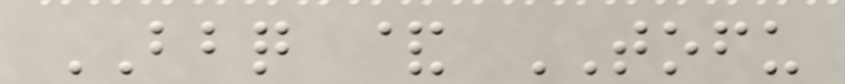BBQ & TOFU
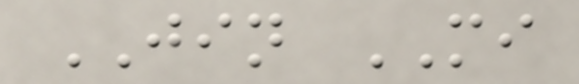JIN MI
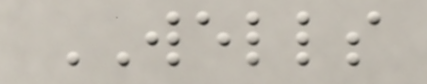WELLS
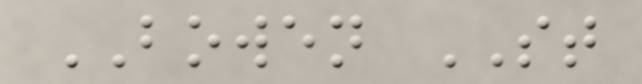BOWEN ST
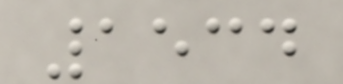1534
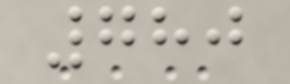780
